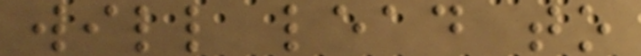will lead to
